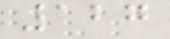127
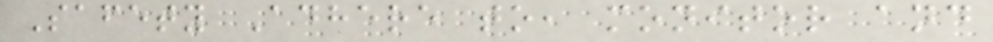Safety Adhere to, monitor and
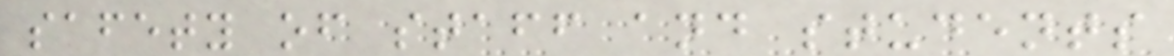safety of staff and students
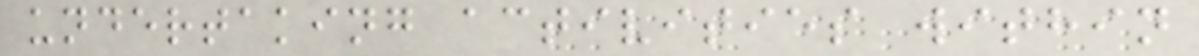undertaking activities within
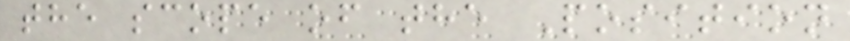the scope of the Position
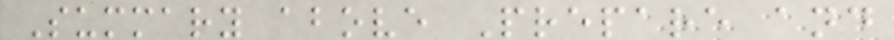Summary above Prepare and
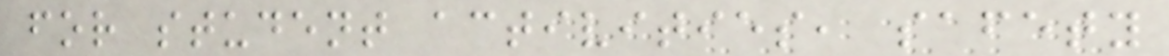for student activities, safety
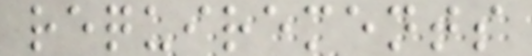requirements
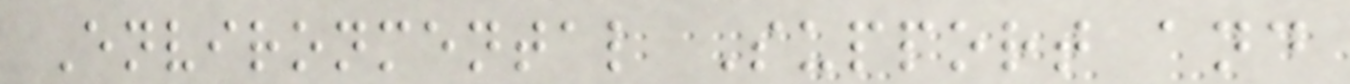Environmental Support and
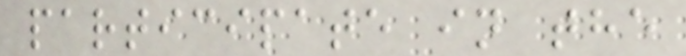participate in the
